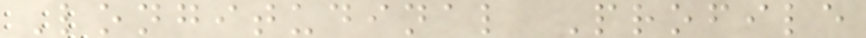Longitudinal Profile
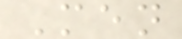Men
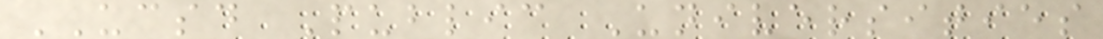UCSD Public Universities
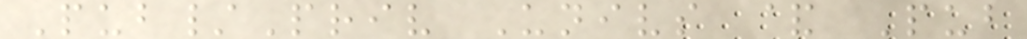Pub/Priv Univs & Pub
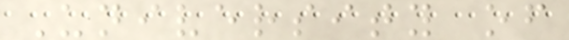University of
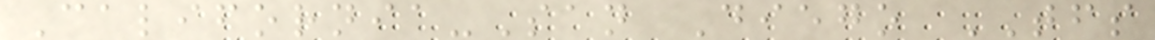California-San Diego TFS
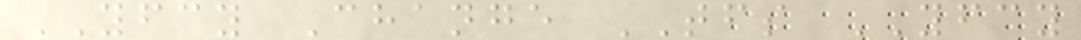YFCY Change TFS YFCY
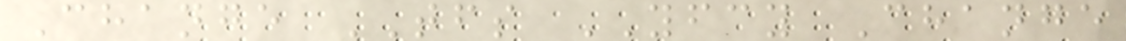Change TFS YFCY Change
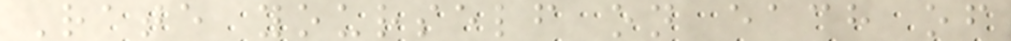Rate yourself on each of
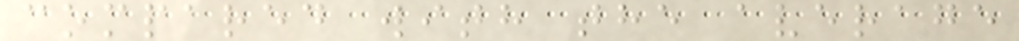compared with the average
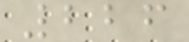226
